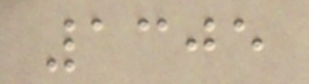1305
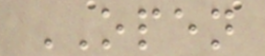OPEN
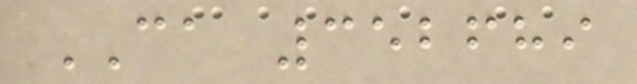CA 352689
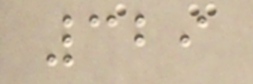329
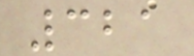321
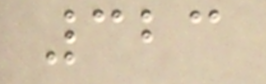323
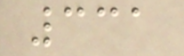331
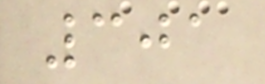301
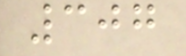307
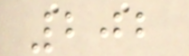202
